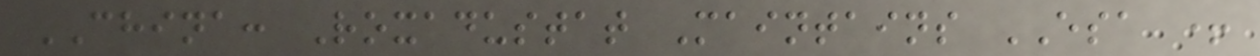CHINA: Roxadustat Maintains ESA +
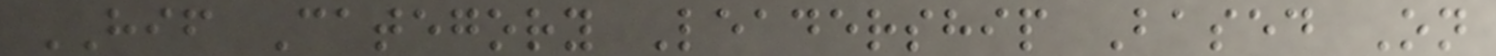HIF Category Leadership Based On
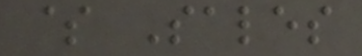$ Sales
